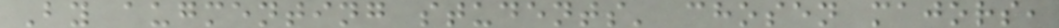By augmenting students' chosen majors,
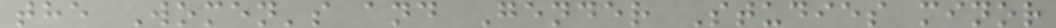the Women's and Gender Studies minor
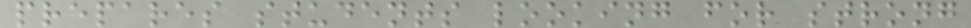prepares students looking for strong
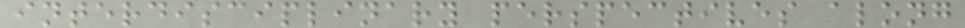interdisciplinary perspectives along
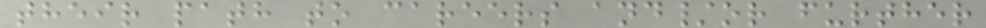their path to careers and/or further
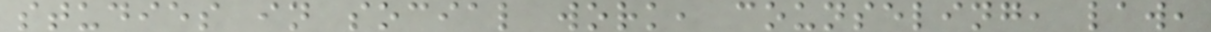studies in social work, counseling, law,
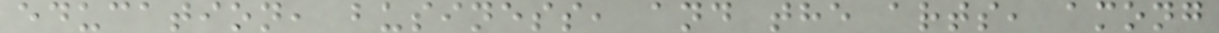education, business, and the arts, among
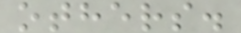others.
